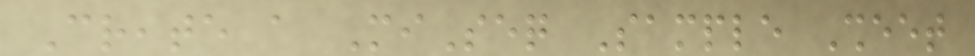Create a MiSeq Sample Sheet
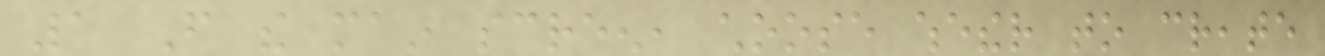1 From the main screen, choose whether to create
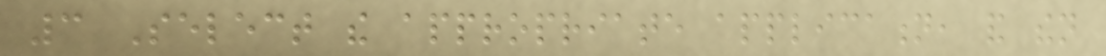3 Select the appropriate application, and then
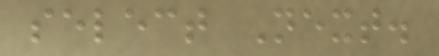select Next.
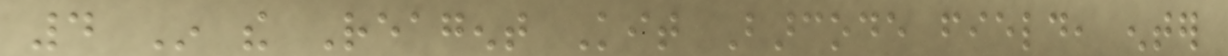4 In the Reagent Kit Barcode field, enter
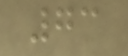73
